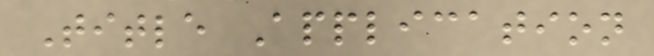Title Application
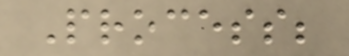Process;
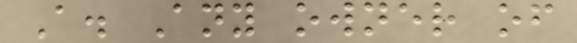A. Any owner of
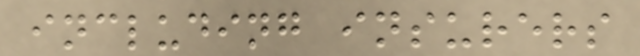including insurers
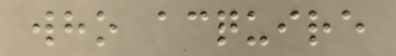who acquire
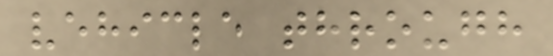vehicle through
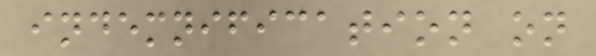indemnification on
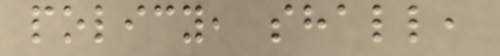policy, shall,
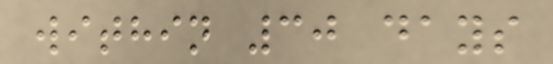within 30 days
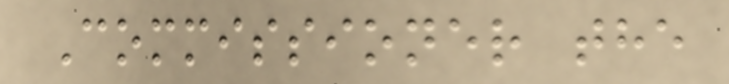Commissioner the
